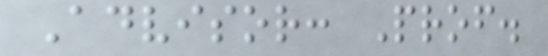Advisor: Prof.
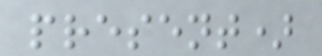present)
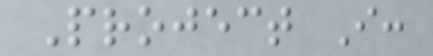Project I:
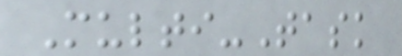Multi-Task
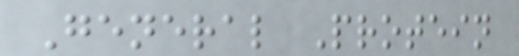General Protein
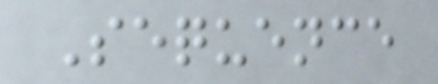Sequence
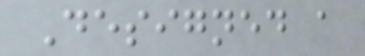Designed a
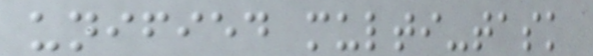unified multi-task
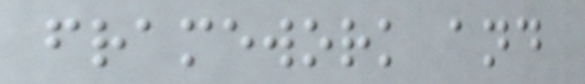framework and
